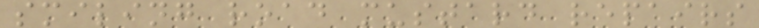smiling road mustard repairs
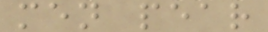men pear
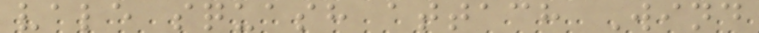vale squash attach Wind
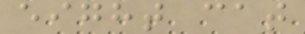eight cat
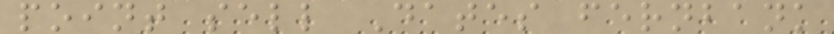point sell Dates fernbank
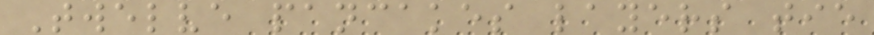Twelve pancakes layers tie
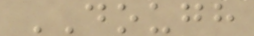DOUGH
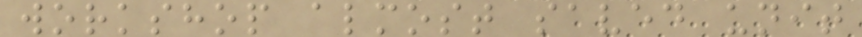workshop almost saved unit
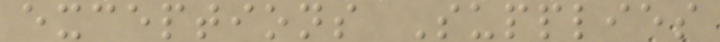exceptions Supplies
